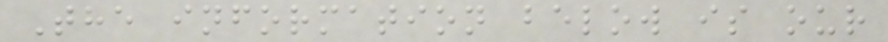The information below is our
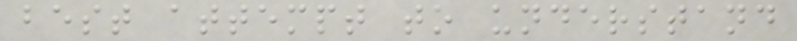best attempt to understand
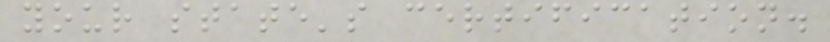your state's certification.
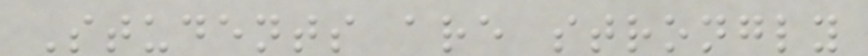Students are strongly
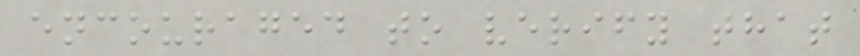encouraged to verify that
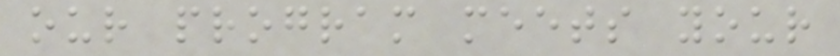our program meets your
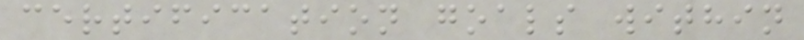certification goals within
